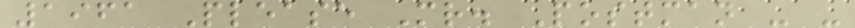1961 Please Mr. Postman - -
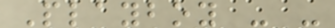Playboy - -
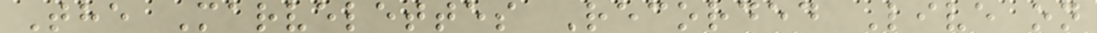The Marvelettes Recorded Live on
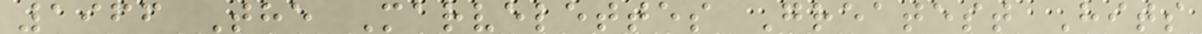1966 The Marvelettes Greatest Hits
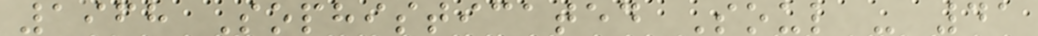1968 Sophisticated Soul - 41
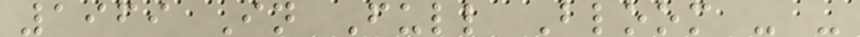1969 In Full Bloom - -
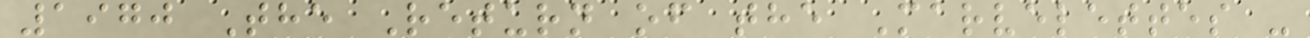1970 The Return of the Marvelettes -
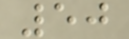50
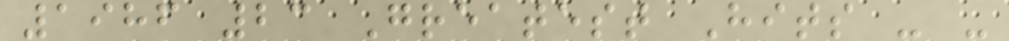1986 23 Greatest Hits - -
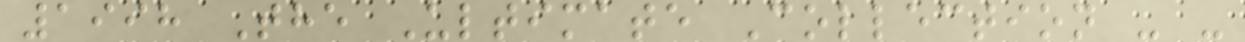1998 The Ultimate Collection - -
